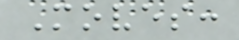Moves:
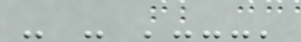- - '---'
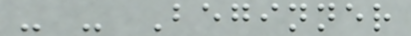- - Beginner
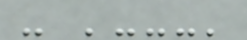- '---'
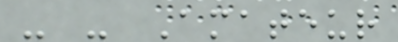- - Amateur
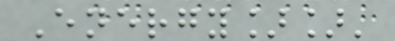Energy]]'
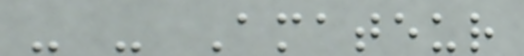- - Amateur
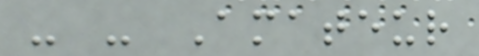- - Amateur
